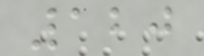120
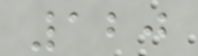120
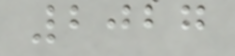2027
